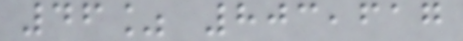46% 803,617
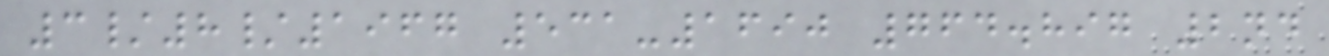3/8/1967 531-1690 764.897 2nd
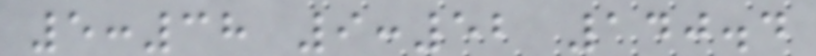5:38 9:52 140.4
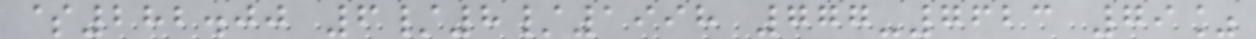$282.00 6/8/1998 777-7623 79%
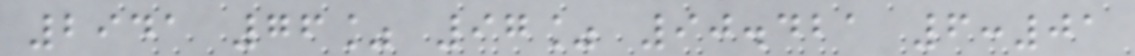2941 76% 97% 90.421 6:01
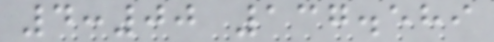4:00 137.589
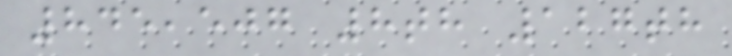845,507 8th 127th
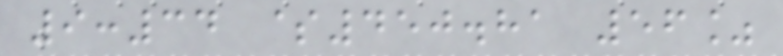9:34 $450.81 56%
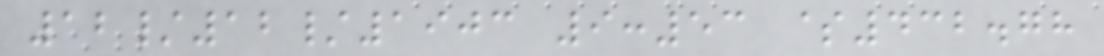12/12/1903 9:53 $432.78
